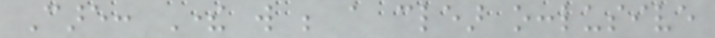Care: There will be a clear occlusive
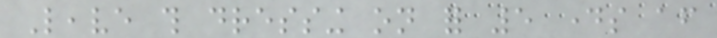Leave this dressing on for 5 days after
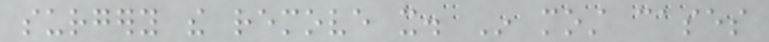surgery the remove it. In most cases
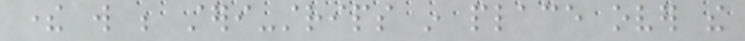there will be steri-strips in place over the
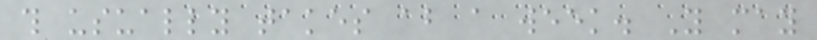this usually takes about a week. You may
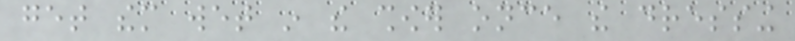get them wet in the shower once the dressing
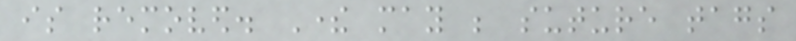is removed. There may be suture tags
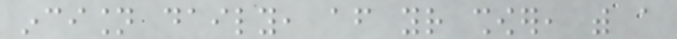incision daily, after your shower, with a
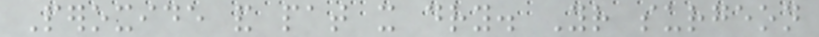Peroxide and pat it dry. Your surgeon
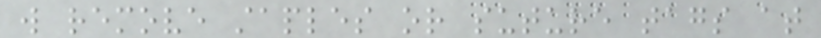will remove staples or suture tags at
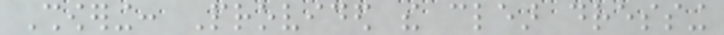Showering: Provided the clear dressing
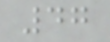47
